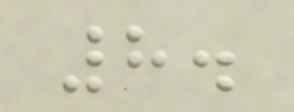8.
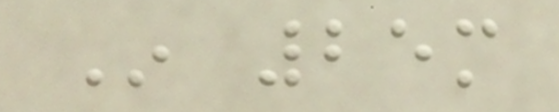In 25m
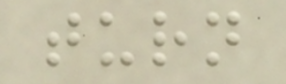turn
